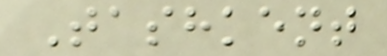Tashkent
